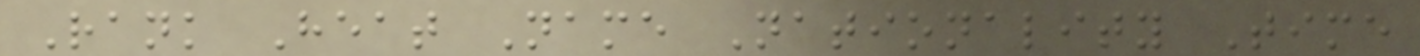Rank Heat Name Nationality Time
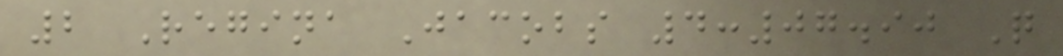2 Regina Jacobs 4:07.90 Q
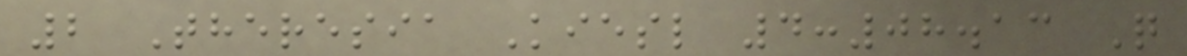2 Theresia Kiesl 4:08.13 Q
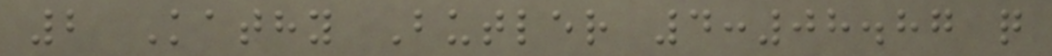2 Kathy Butler 4:08.87 q
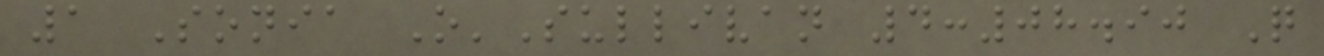1 Sonia O'Sullivan 4:08.90 Q
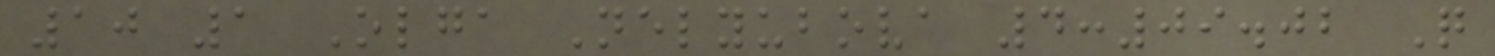10 1 Olga Nelyubova 4:09.02 Q
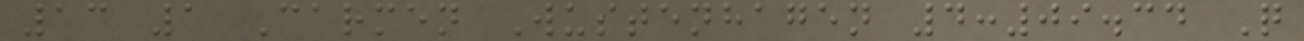13 1 Carmen Wustenhagen 4:09.34 Q
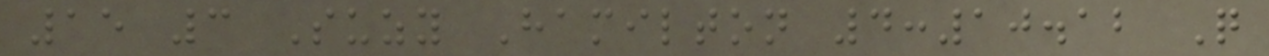15 3 Suzy Hamilton 4:10.12 Q
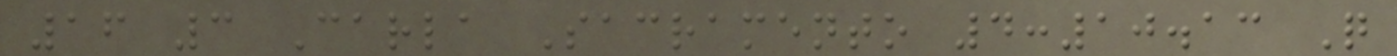16 3 Carla Sacramento 4:10.13 Q
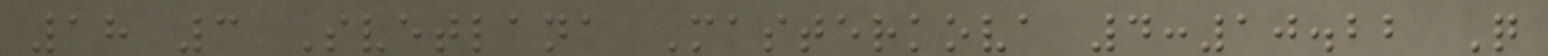18 3 Svetlana Masterkova 4:10.22 Q
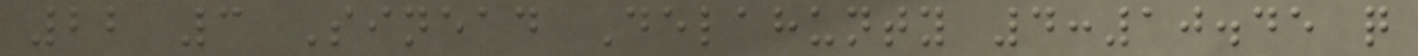22 3 Sinead Delahunty 4:10.45 q
